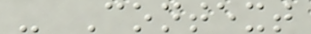- Context
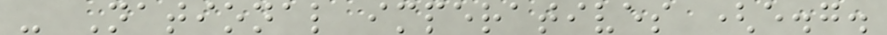- National imperatives (e.g.
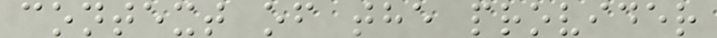context of the provider
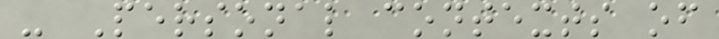- Personal contexts of
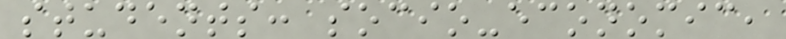students: socio-economic,
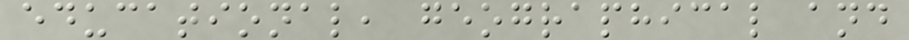educational, geographical and
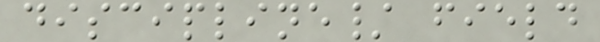discipline/ field
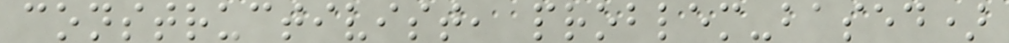constructivist, problem-based)
